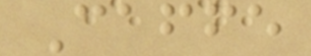Caffe
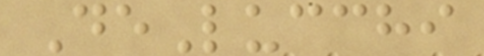DeLucchi
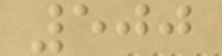500
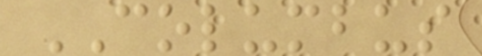COLUMBUS
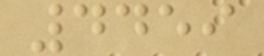4459
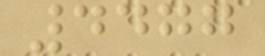4477
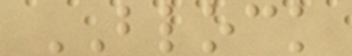BLOCK
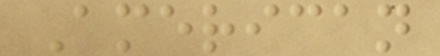American
